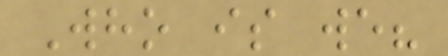Who is we?
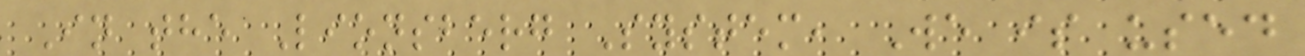In the Lionsberg System, We is used
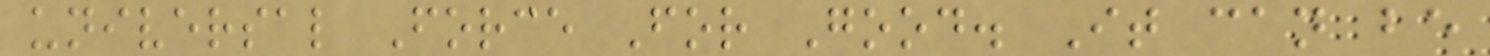universal Force For Good. It can be
